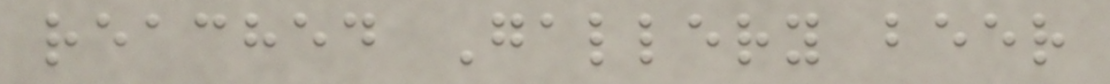reached Gallery beer
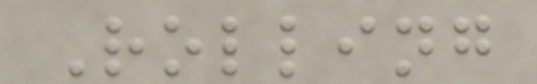Rolling
